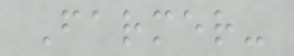Farmer-
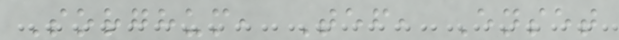Sorghum, Tef, Enset
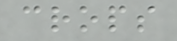crops
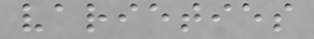varieties
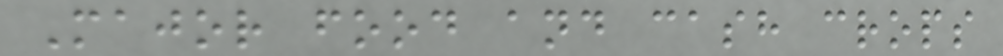Major food and cash crops
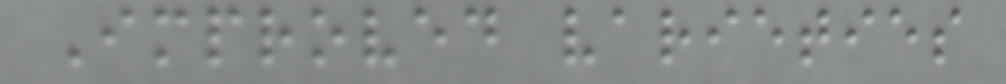Improved varieties
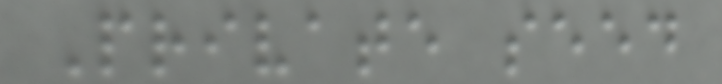Private seed
